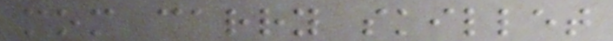mom carry skillet
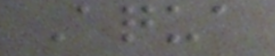Aqua
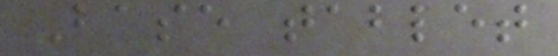Base tablet
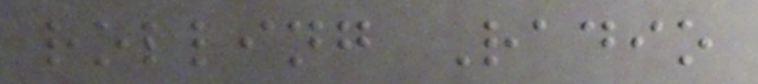rolling Radio
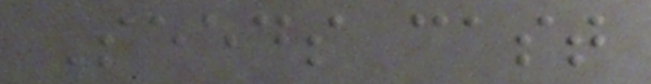Seeds cast
